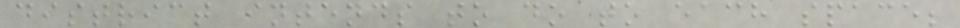district intends to do to each space;
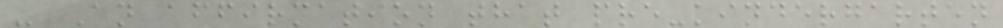- An affirmation that pre-kindergarten
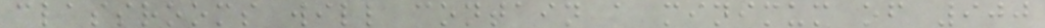classrooms will contain a minimum of 900
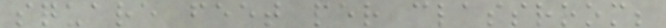square feet per classroom;
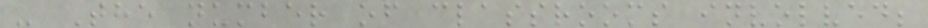- The number of classrooms involved;
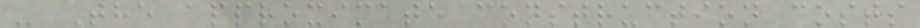- The approximate construction costs
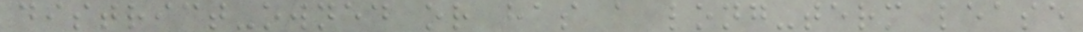district-owned or has a long-term lease
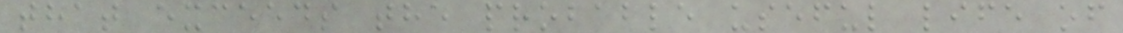that exceeds the probable useful life of
